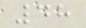48
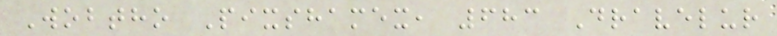Wobtho Pixshamex, 683 Dravelur
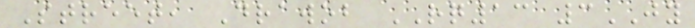Street, Drawob RQ13 3JY
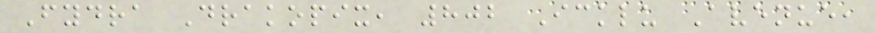Fydra Drakopix, 802 Icklu Avenue,
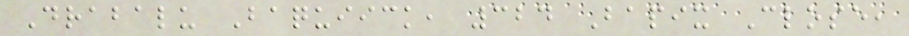Drabalu Baquiick, 324 Bapix Close,
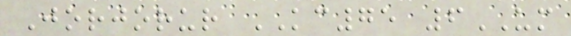Jorjorur KC75 6UM
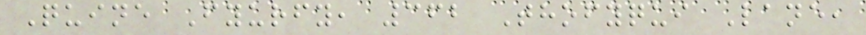Quine Fyurfy, 362 Thofyqui Lane,
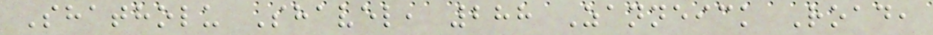Shatholu Shavel, 288 Zanneick Road,
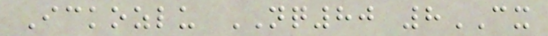Ickozlu NQ80 8CX
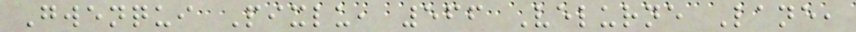Gwenqui Pixlu, 566 Velurne Lane,
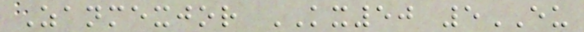Zanmexjor KX50 5EU
